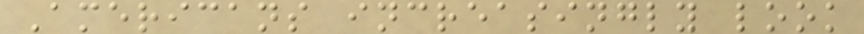Americans increasingly look
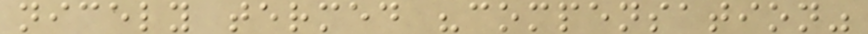nicely termed "compensation"
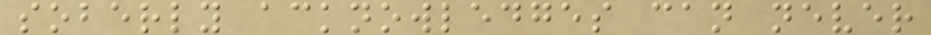soberly acknowledges can never
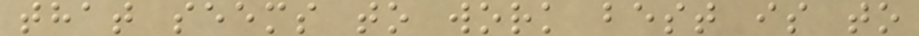that seems to work best is to
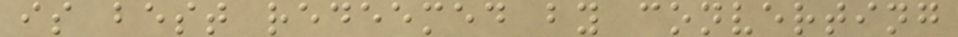is best redeemed by converting
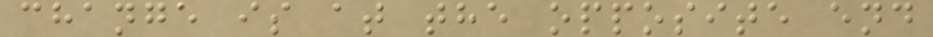change is at the opposite end
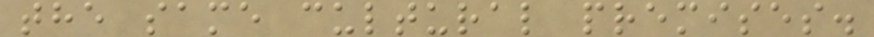the same cultural premises.
